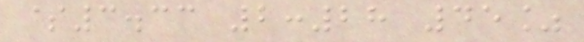$3.33 2:28 45%
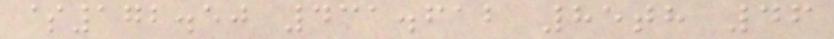$172.50 431.612 85th 46
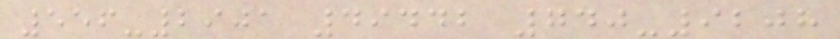556-2901 49442 740-9208
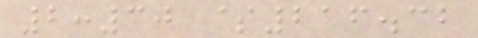2:30 $216.32
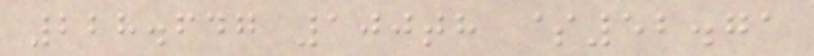228.647 100th $52.71
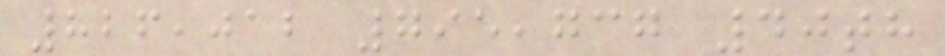826,012 795,737 40th
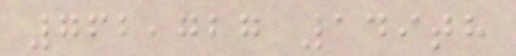762,727 149th
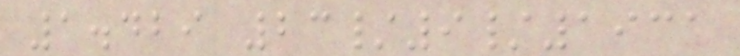1.429 23/9/1931
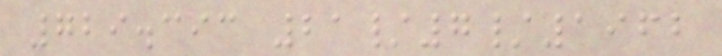729.393 21/7/1962
